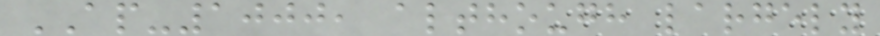AP-1000, although largely
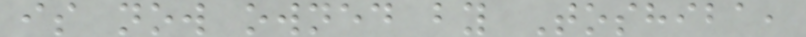is now owned by Toshiba,
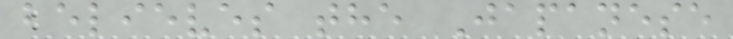believes the Japanese
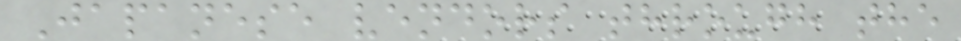Japanese vendors through the
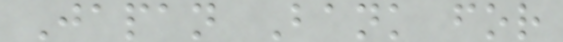Japan Bank for
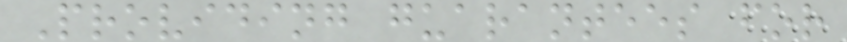Providing guarantees for
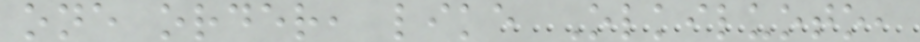one order, like Olkiluoto,
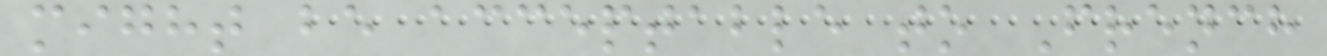might be acceptable to French
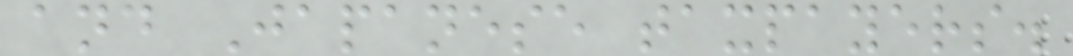and Japanese taxpayers.
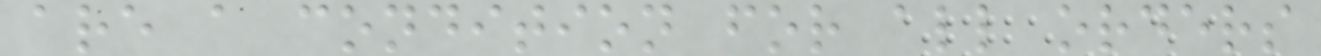are a condition for all orders
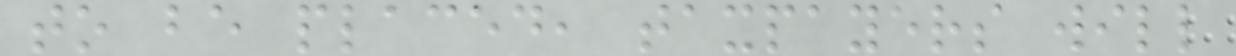to be placed, taxpayers will
